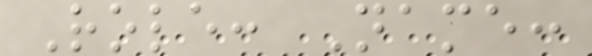Role: Name:
